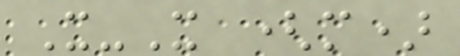X-X (m)
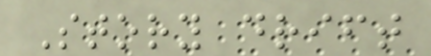Story drift
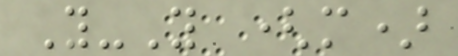Y-Y (m)
